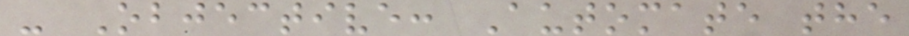- Objective: Automate the
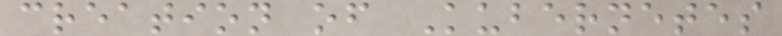creation of Kubernetes
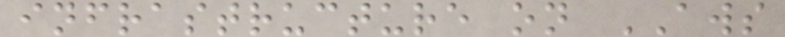infrastructure on AWS
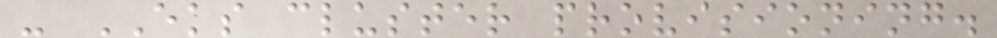- EKS cluster provisioning.
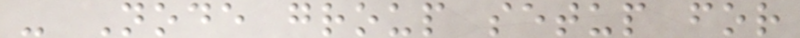- Node group setup for
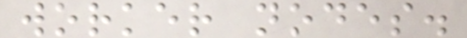worker nodes.
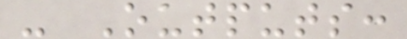- Outputs:
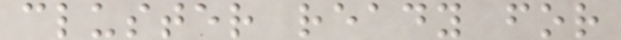cluster ready for
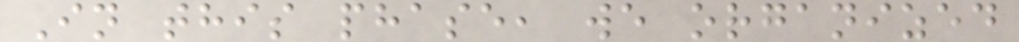In this phase, we organized
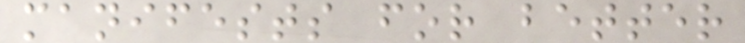manifests for better
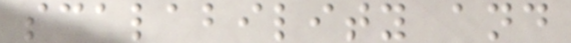scalability and
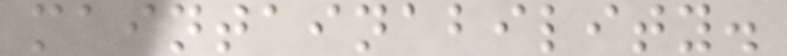maintainability.
